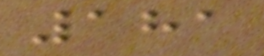181
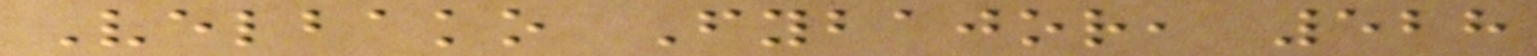Velbako Fybajor, 528
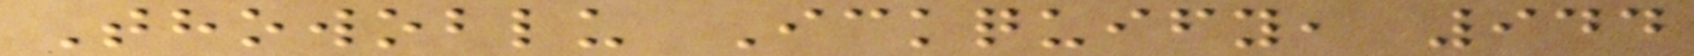Thowoblu Ickquify, 944
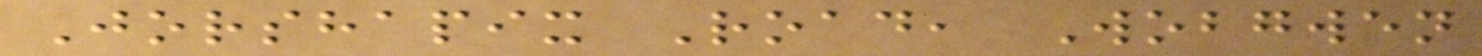Jorshapix Road, Wobgwen
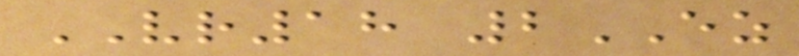VR18 2EZ
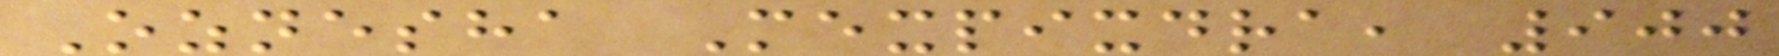Oznesha Mexpixdra, 900
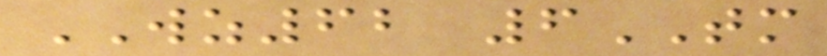WZ62 6TM
